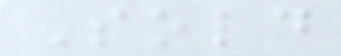Sold
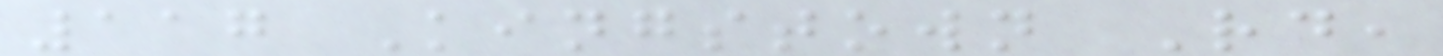117 Kingstown Rd,
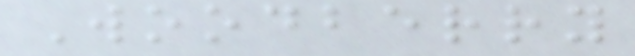Woodberry
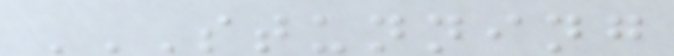STUNNING
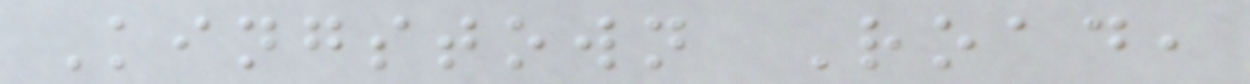Kingstown Road,
